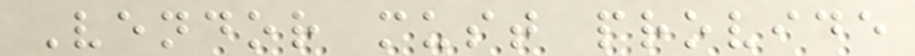Vendor must provide
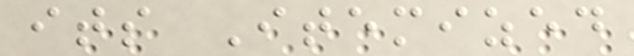its Itemized
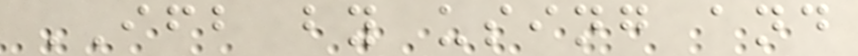IFB by using and
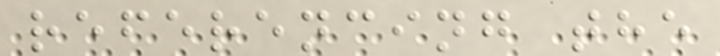referencing the
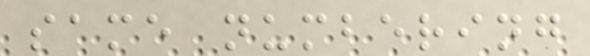same numbering
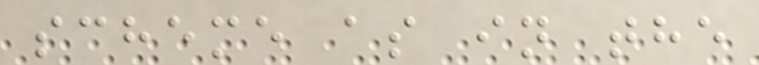scheme as in the
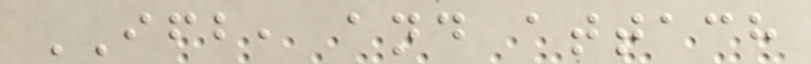IFB, and attach
